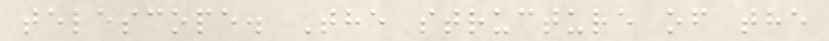telescope. The structure of the
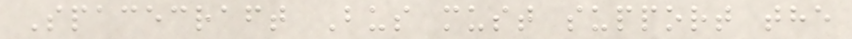Spacecraft Bus must support the
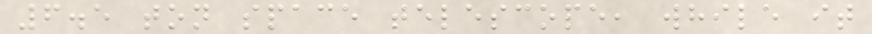6.5 ton space telescope, while it
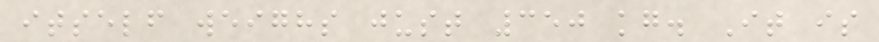itself weighs just 350 kg. It is
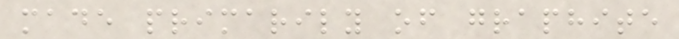made primarily of graphite
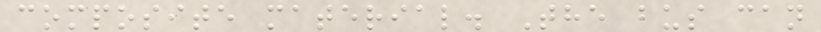composite material. The bus can
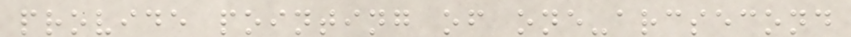provide pointing of one-arcsecond
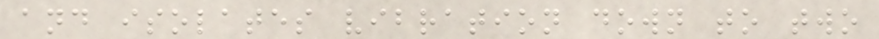and isolates vibration down to two
